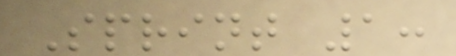Sprint 1:
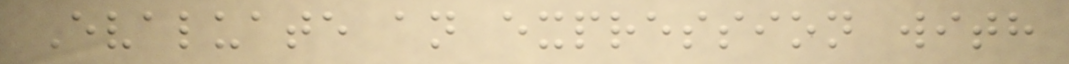Evaluate an expression with
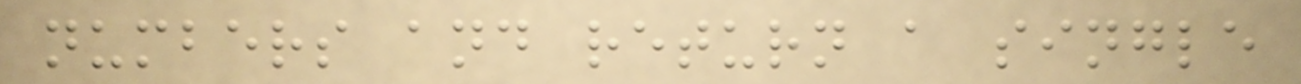numbers and return a single
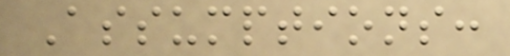Assumptions:
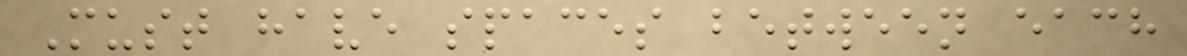Must have spaces between each
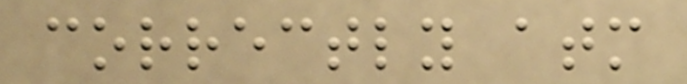correctly atm
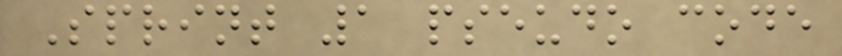Sprint 1 pseudo code
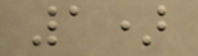1)
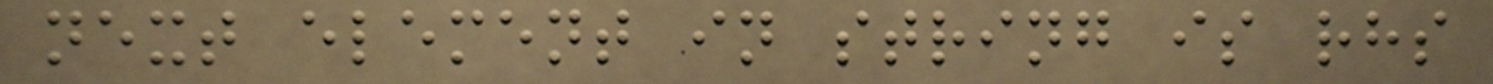next element in string is rhs
